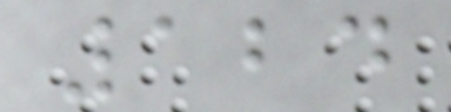124
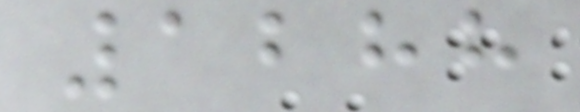1288
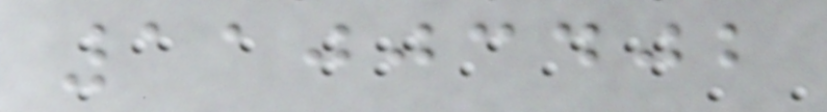11003402
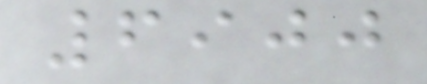6900
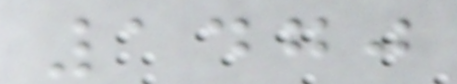1470
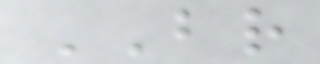BR
